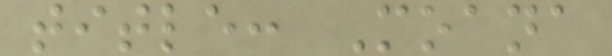title: Moana
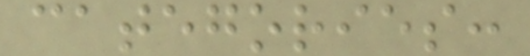categories:
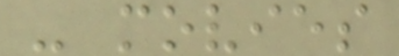- movies
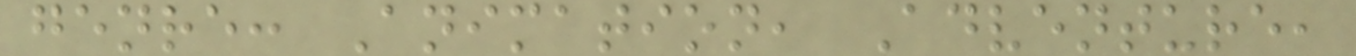genre: Animation, Adventure,
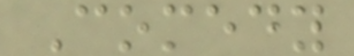Comedy
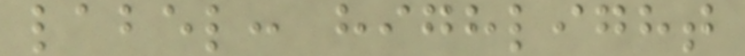label: highlight
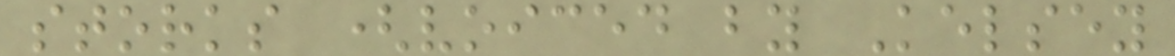storks (voiced by Kelsey
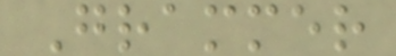Grammer
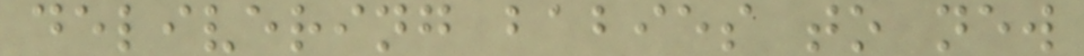delivering babies to new
